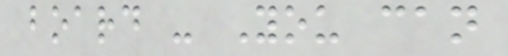board - You can
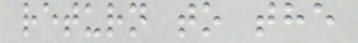return to the
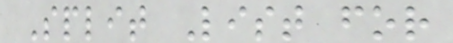Split List for
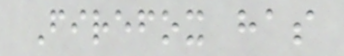Firefox has
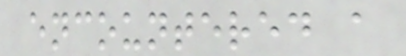encountered a
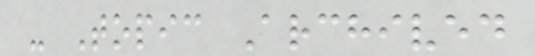- Topic Archived
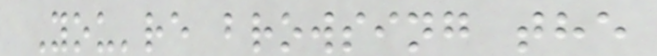You're browsing the
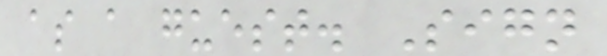as a guest. Sign
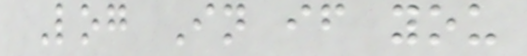Log In if you
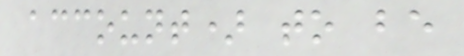account) to be
